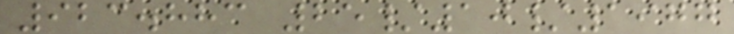923.883 25/10/1977
